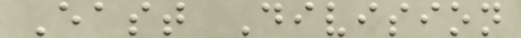East Division
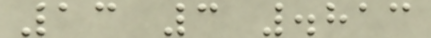13 3 .813
